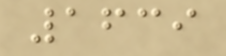1639
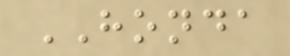HONDA
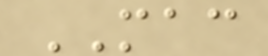MAC
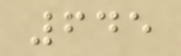645
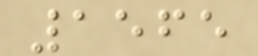1565
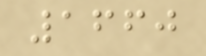1660
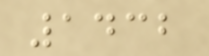1432
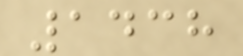1438
